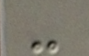-
